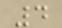4
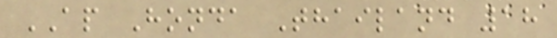AP Honda Thailand 18
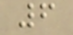6
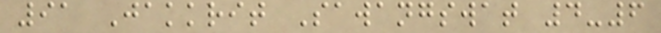91 Jakkrit Sawangswat 4-6
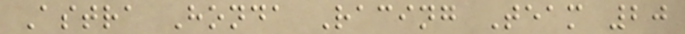Astra Honda Racing Team 20
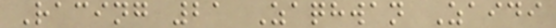Racing 21 Zaqhwan Zaidi
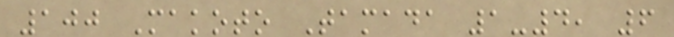100 Makoto Tamada 1-4, 6
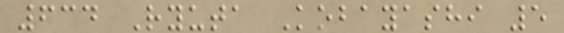634 Ryuta Kobayashi 5
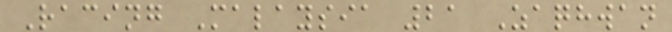Racing Malaysia 21 Zaqhwan
